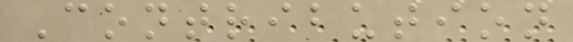Contribution
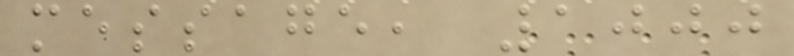message, 1000
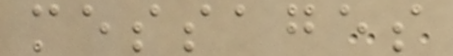messages
